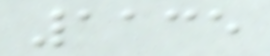1135
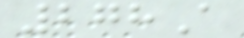278A
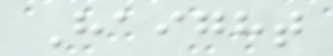Haight
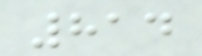814
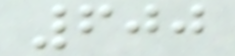600
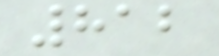812
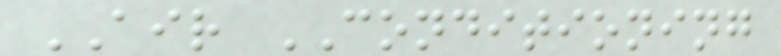AIR CONDITIONING
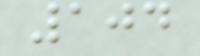104
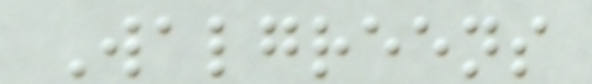Walgreens
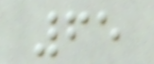65
